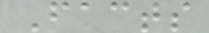Facts
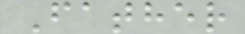Father
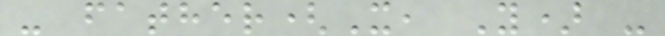- father(X, Y) -
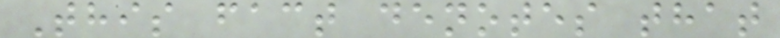This fact denotes that
